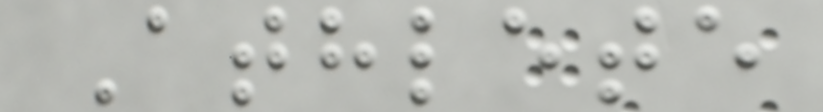Athlete
